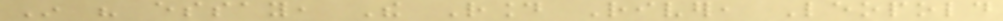In his essay, The Round River, Leopold
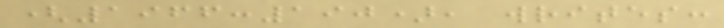(1966:190), writes:
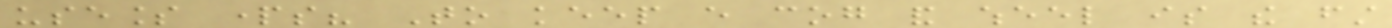useless parts? To keep every cog and wheel is the first
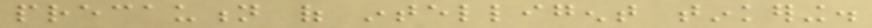precaution of intelligent tinkering.
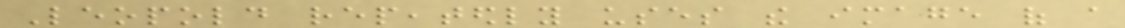Leopold repeatedly uses the image of a
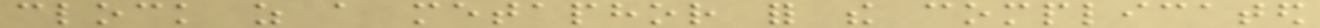clock as a metaphor for the complicated
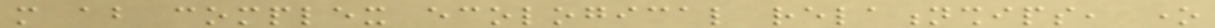more about complex ecological relationships, one
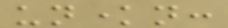unknown:
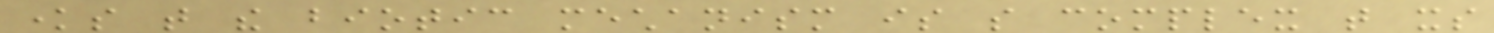knows that the biotic mechanism is so complex that its
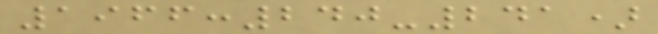1966:240-241)
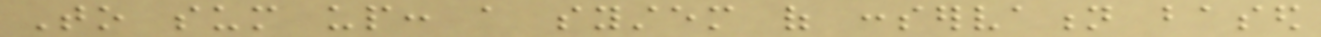To sum up: a system of conservation based
